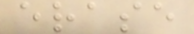erase
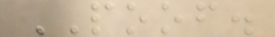POOF.
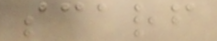scarf
